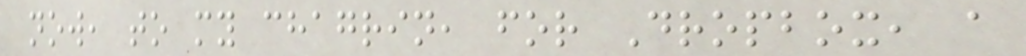now, to my chagrin, for Dropbox, a
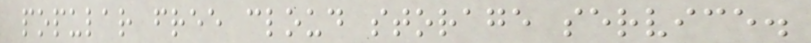popular free cloud storage service.
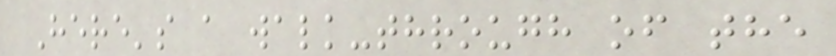Here's a walk-through of the
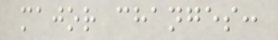major changes:
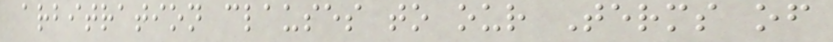arbitration clauses to our Terms of
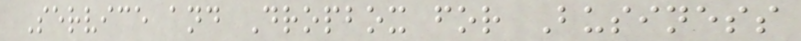Service and Dropbox for Business
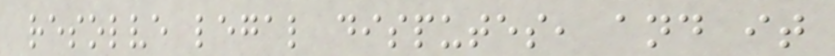resolve legal disputes, and it
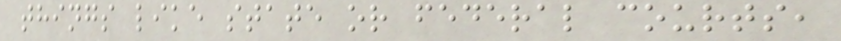things like state or federal courts,
